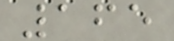165
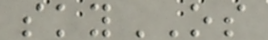skyOS
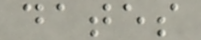dates
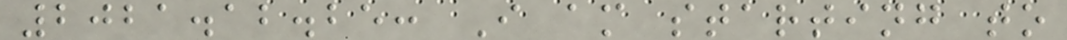2021.12.25: I am starting to
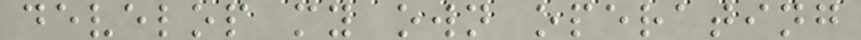develop my own operating
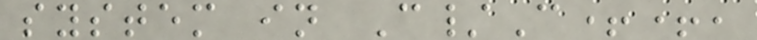system in C/C++,
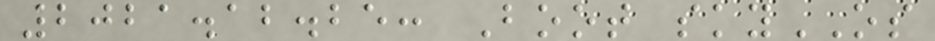2021.12.25: Boot skyOS
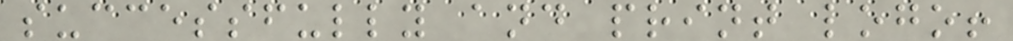successfully and print logo!
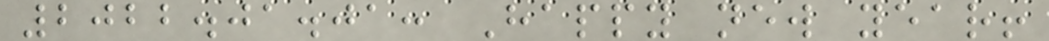2022.01.01: Happy new year!
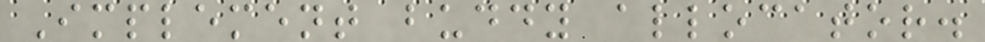Implement buddy allocator.
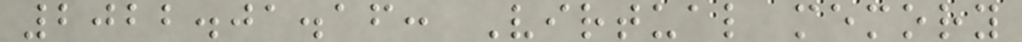2022.01.16: Virtual memory
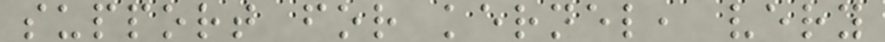support for kernel, very
